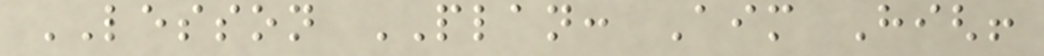LESSON PLAN: Aim High!
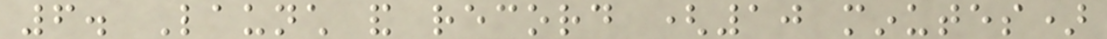6. Launch and record (10 minutes)
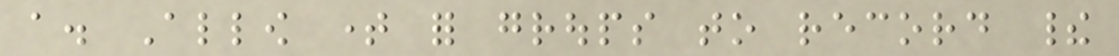a. Allow time for groups to record their
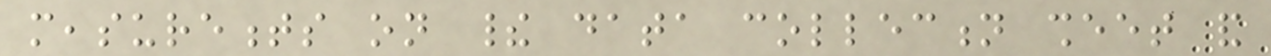measurements on their data collection sheet and
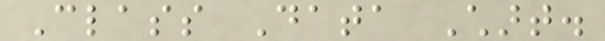Class Data Chart.
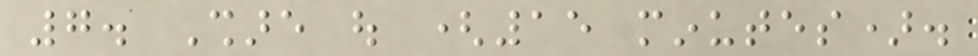7. Share out (15 minutes).
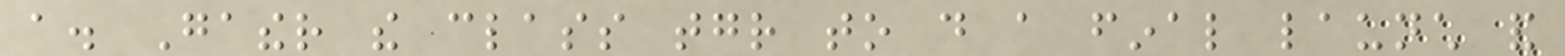a. Gather the class together to do a final launch and
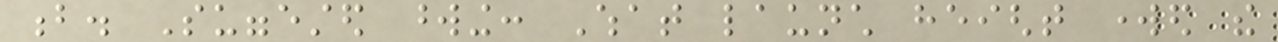b. Suggested wording: What launch height worked the
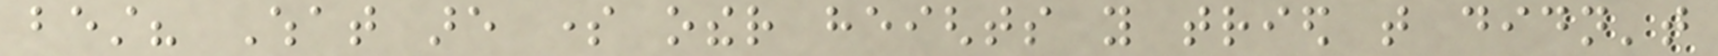best? What are some other heights you tried that didn't
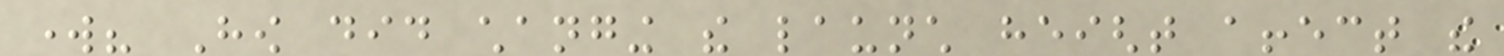work? How did changing the launch height affect the
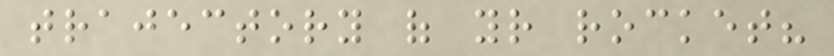trajectory of your rocket?
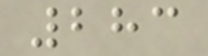283
